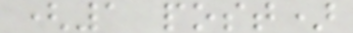(1 post)
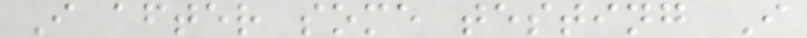I after some testing I
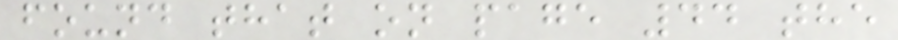found that on page 44 the
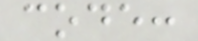code:
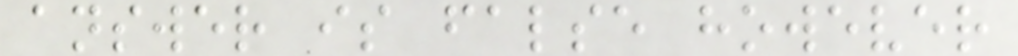answer is false however
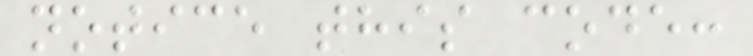notice this code:
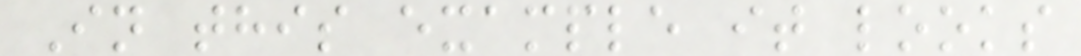In this example it looks
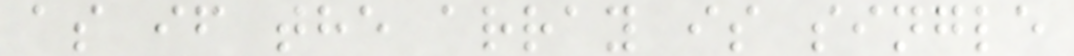as if the array is single
